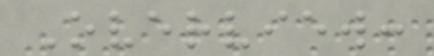Overview:
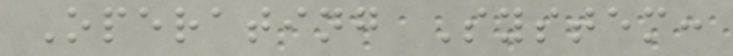Operating System:
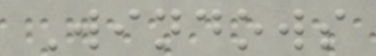Windows
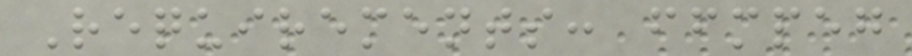Requirements: ffmpeg
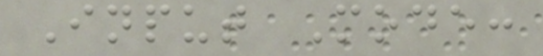Input Mode:
